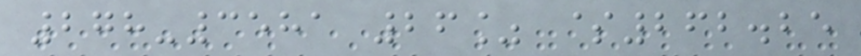278-3581 26% $262.25
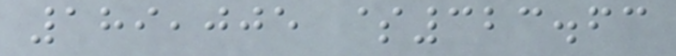189,005 $323.63
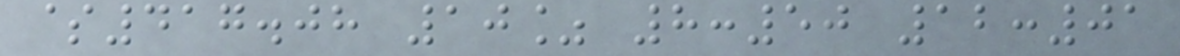$417.08 10% 8:50 12:01
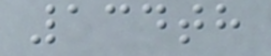134th
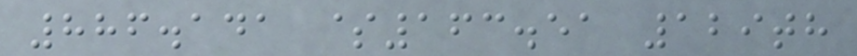886.141 $163.51 129th
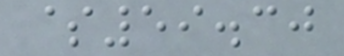$59.30
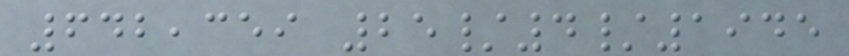642,359 25/4/1945
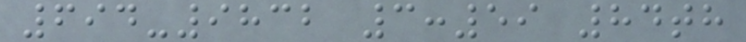694-9832 3:59 84th
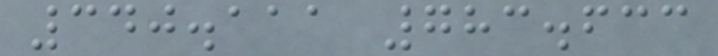340.111 783.633
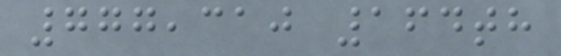777,310 164th
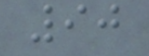90
